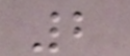2
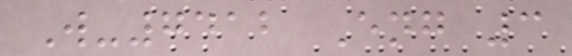W-7412 Eng 3
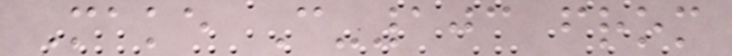Make C-103 from
